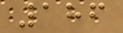186
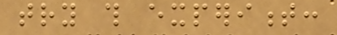try this experiment:
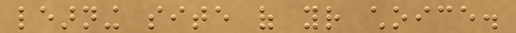learning site of your choice.
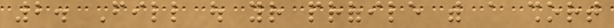2. Fill out your profile with a short
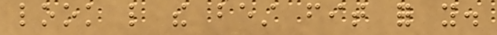look like the best fit for you.
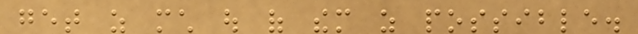get as much out of them as possible.
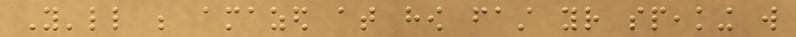You'll be amazed at how fast your speaking will
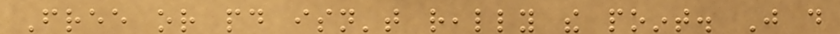Free or paid isn't really the point. Just do
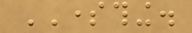SOMETHING.
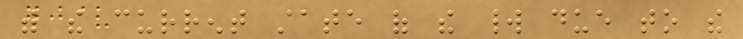with the current state of the world due to the
